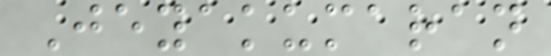Jeyakumaran
